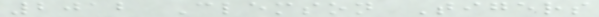2012 Clemson Tigers
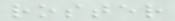roster
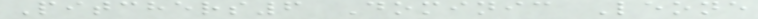Pitchers6 Dominic Leone
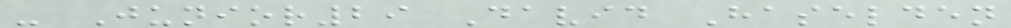- Junior29 David Haselden
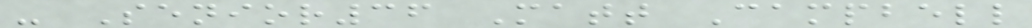- Senior36 Matt Campbell
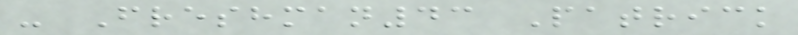- Freshman43 Patrick
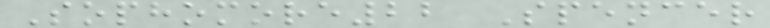Sophomore22 Spencer
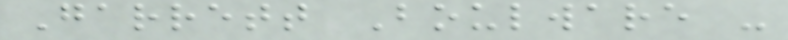Garrett Boulware -
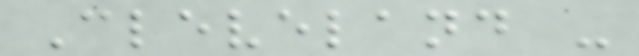Cleveland -
